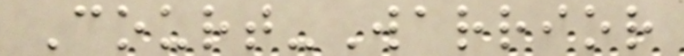Court-Warrior
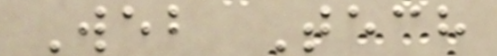Web Tech
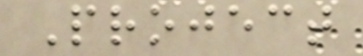Project
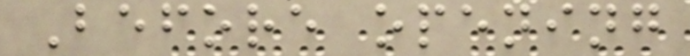Before opening
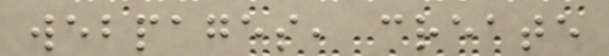webpages, create
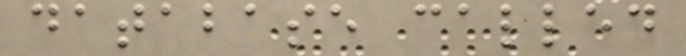database called
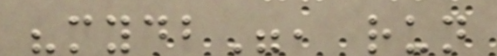"mydb", run
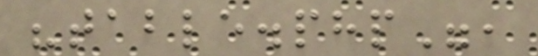"table.php",
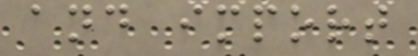and import
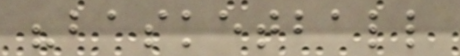"basketball
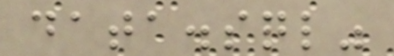data.sql"
